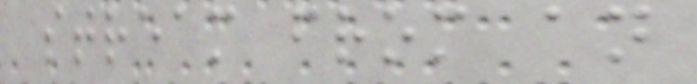stream from an
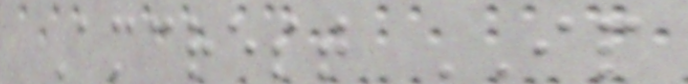Amcrest IP
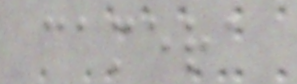camera
